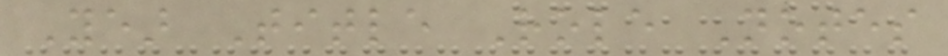Year Title Role Notes
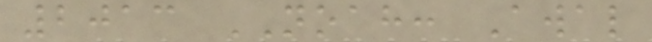2013 NOAH: Awal
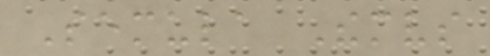Semula Themselves
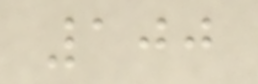100
